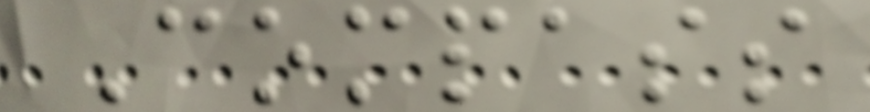Compass
